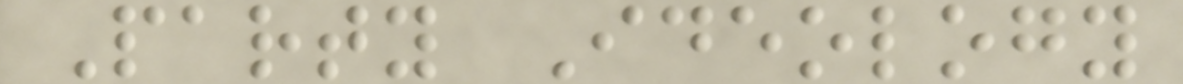Party Ideology
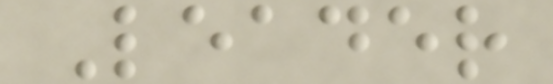Leader
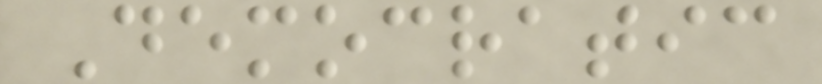Democratic
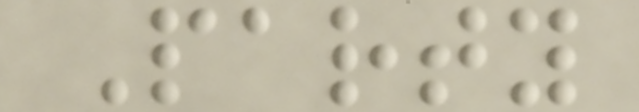Party
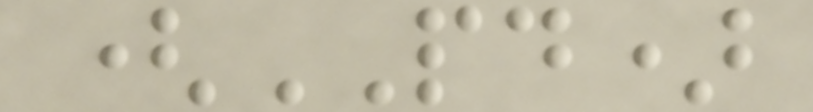(PD)
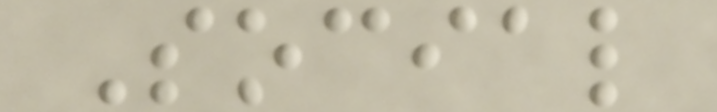Social
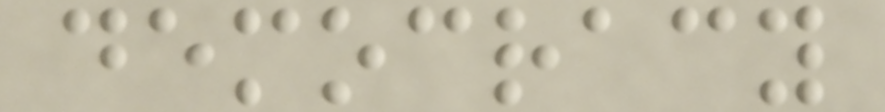democracy
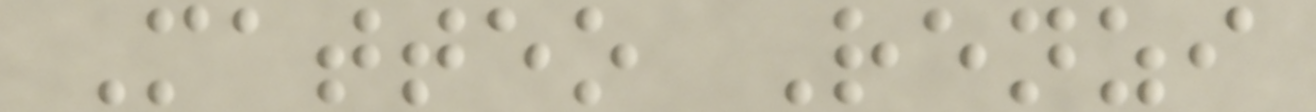Matteo Renzi
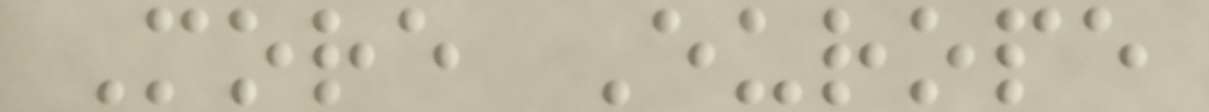More Europe
